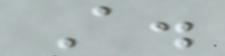A.
